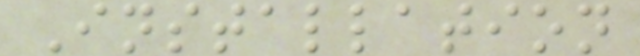Installation
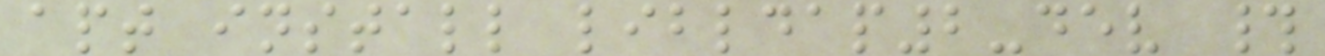apt install libldap2-dev #
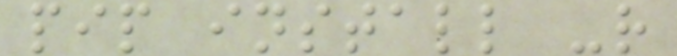pip install -r
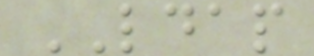LDAP
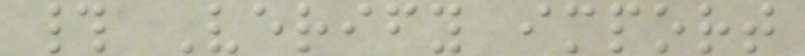# Verify import
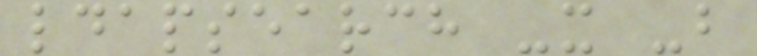ldapsearch -x -b
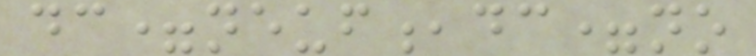dc=neuf,dc=no
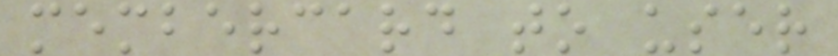membercard to user
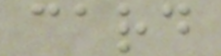card
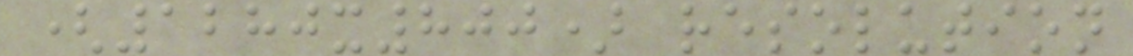(1280x800) resolution
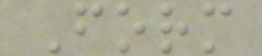Form
